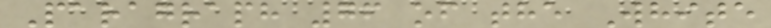Paragraph 76 of the White
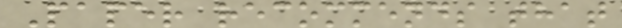Paper recommends that
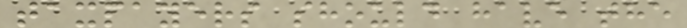taxpayers should have the
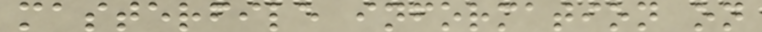masterfile information on
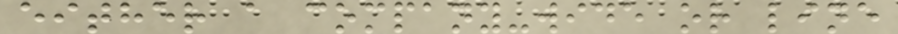either a company-wide or line
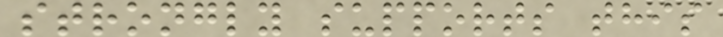strongly supports this
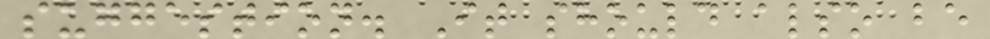suggestion. It should also be
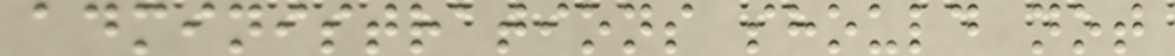administrations should not
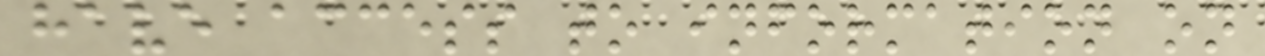have access to information on
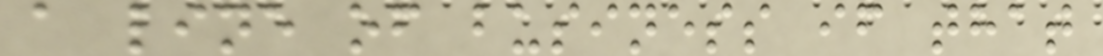a line of business if that
